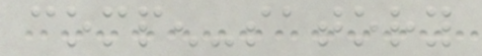compen-satory
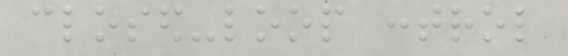closed-loop control
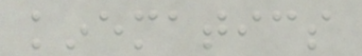kinematics
